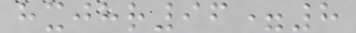hxjhr96=8
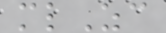mlZc
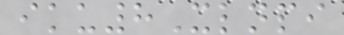iku8Xlnpi
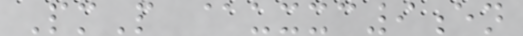PmP @uxxc9en
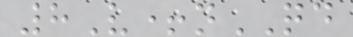8V+nQD
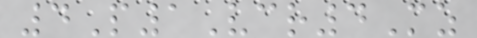4P1Vcr4Mz
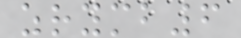zrymb6
